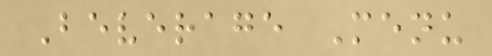Beverage Menu
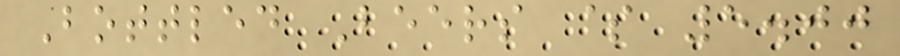Bottled Beers $ 5.00
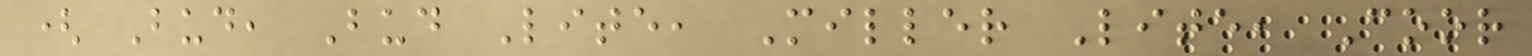( Bud, Bud Lite, Miller Lite, Coor
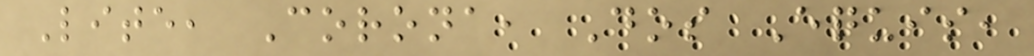Lite, Corona, Dos Equis,
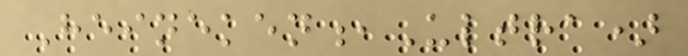Heineken,Ultra)
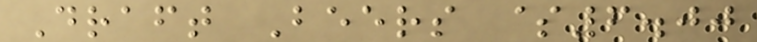Draft Beers $6.00
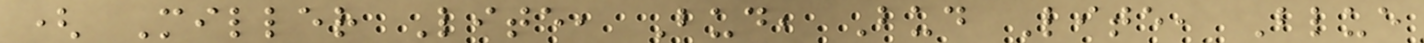( Miller Lite, Bud, Bud Lite, Blue
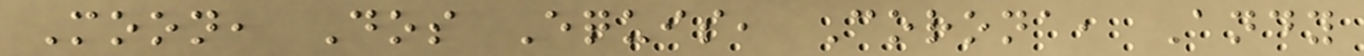Moon, Dos Equis, Corona, Andy
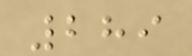289
